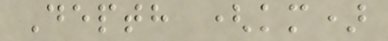Depth (km)
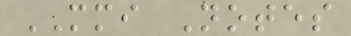MMI Notes
